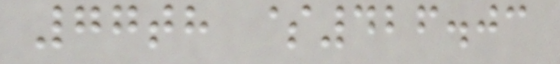77th $426.03
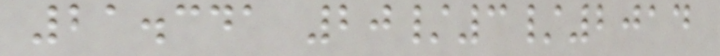21.341 20/3/2014
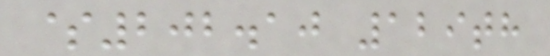$202.10 129th
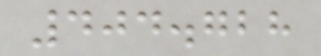404.728
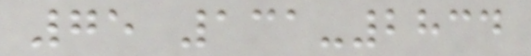75 131-2834
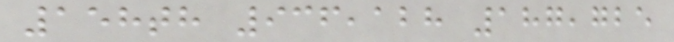158th 936,128 187,725
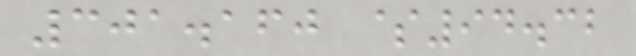301.160 $94.32
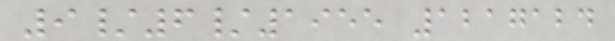9/6/1955 1217124
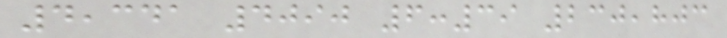4,341 4090 6:39 230,803
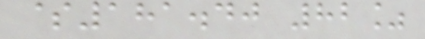$181.40 82%
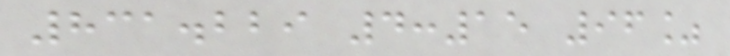831.229 4:15 96%
